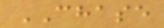CHASE
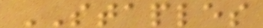STAPLES
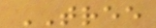TREE
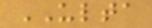ULTA
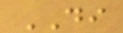DI
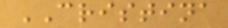CRISTINA
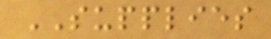SUPPLIES
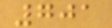701
